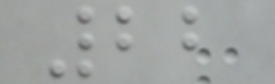22
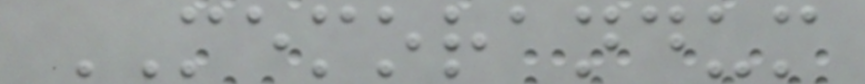MEMORANDUM
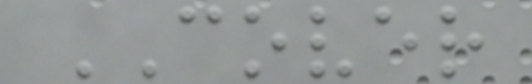COVER
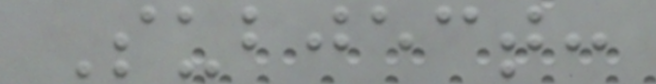Subject:
